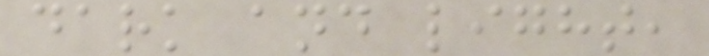dark and light,
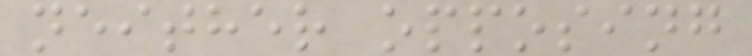neither opposing
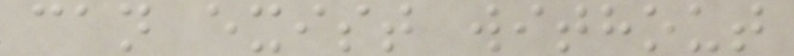can exist without
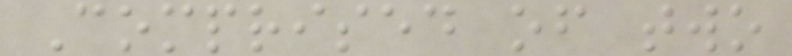Comprised of two
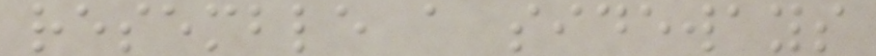resemble a sideways
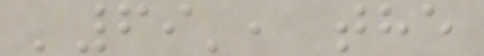'69', the
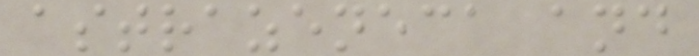astrazeneca and
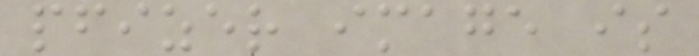pfizer image is
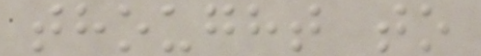thought to
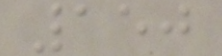150
